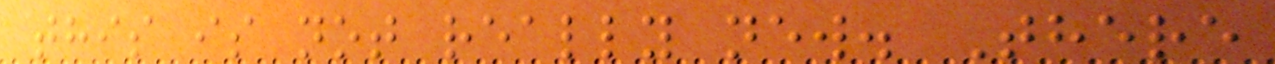this is not really new. There
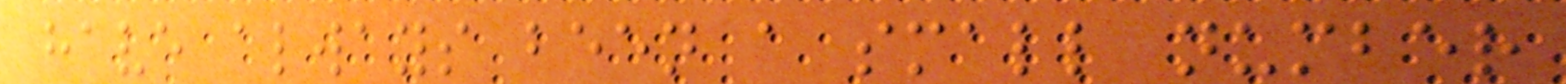have always been a small number
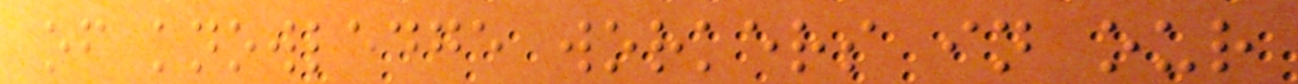of knowledge workers in our
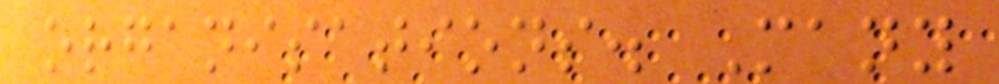organisations. Many
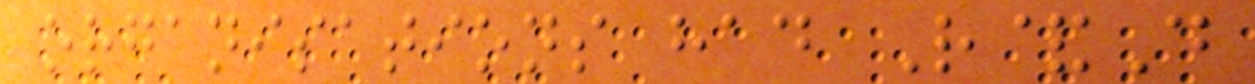organisations had R&D
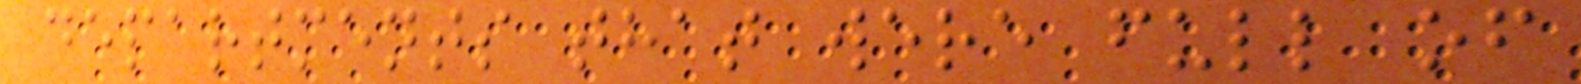departments that were full of
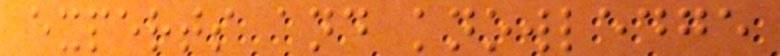experts and knowledge
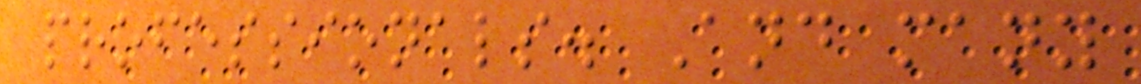professionals. And many
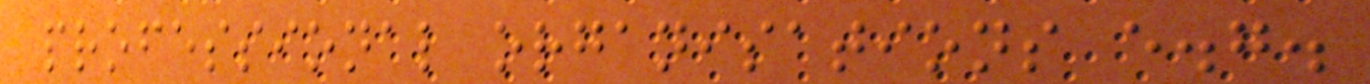professional organisations e.g.
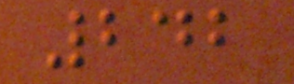242
